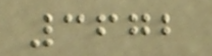3672
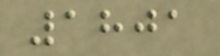1801
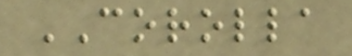COROLLA
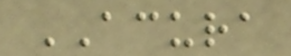ACURA
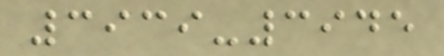3939-3945
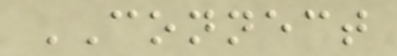CONNECT
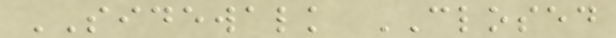SIDEWALK CLOSED
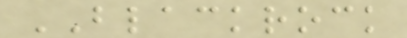BLACKROCK
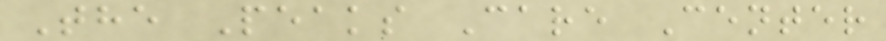The Peaks Care Center
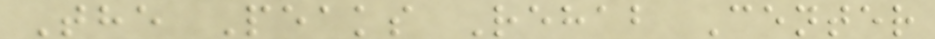The Peaks Rehab Center
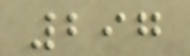297
